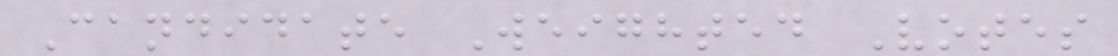Candidate Weighted Votes
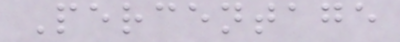Percentage
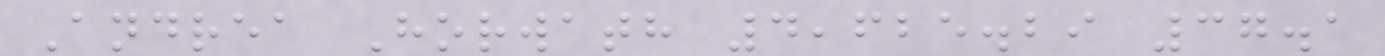Andrea Horwath 4,625.29 37.1
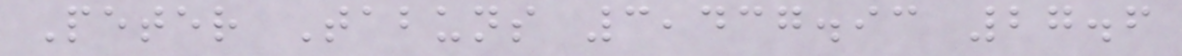Peter Tabuns 3,437.93 27.6
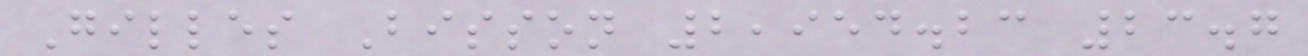Gilles Bisson 2,954.23 23.7
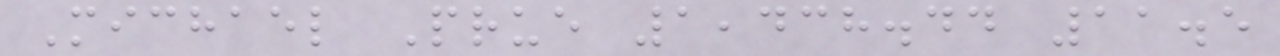Michael Prue 1,438.44 11.5
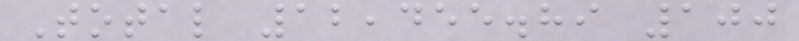Total 12,455.89 100
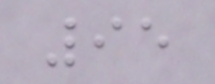95
